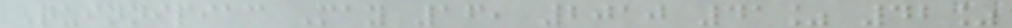Quinnipiac May 16, 2010 41% 42%
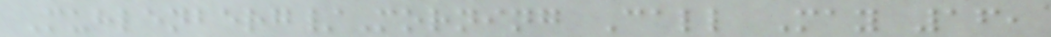Muhlenberg/Morning Call May 16,
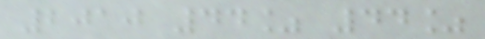2010 44% 44%
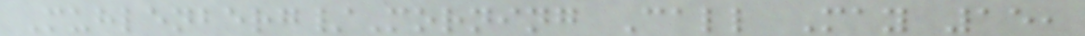Muhlenberg/Morning Call May 15,
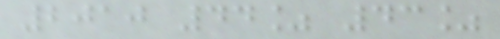2010 44% 43%
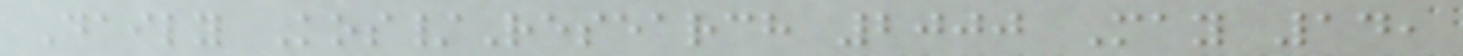Daily Kos/Research 2000 May 14,
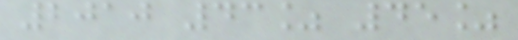2010 43% 45%
